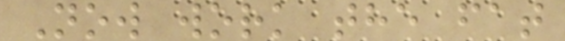Now work the fat
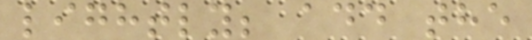lightly; add the
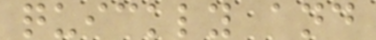quickly and
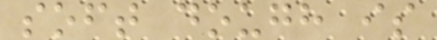soft dough is
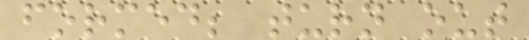formed; turn out
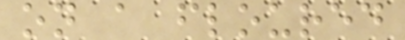on a floured
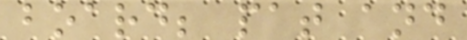board; pat and
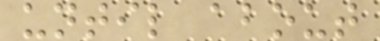until about
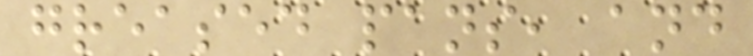greased pans, and
